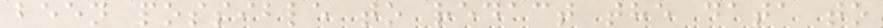been possible to redact the data to
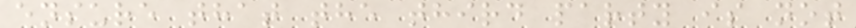ensure that the third party is not
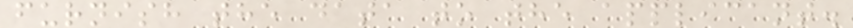furnish the data to the applicant.
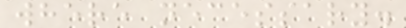where necessary.
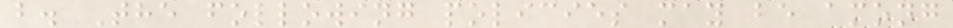b. The following policies may be among
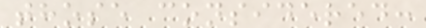those considered:
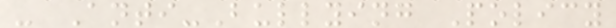- Anti-Bullying Policy
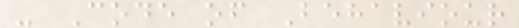- Code of Behaviour
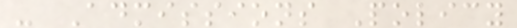- Admissions Policy
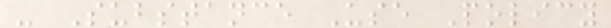- Substance Use Policy
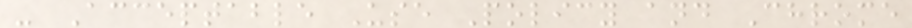- Acceptable Use Policy and Chrome
